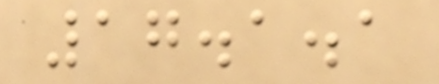17.1.1
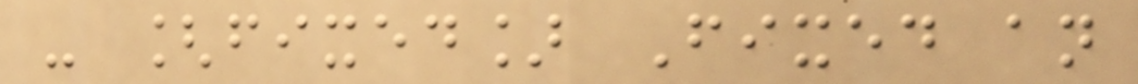- [fixed] Fixed an
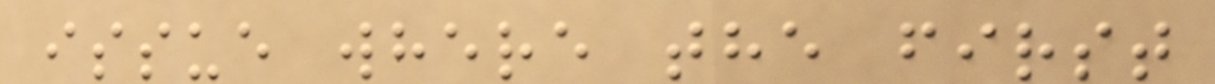issue where the first
